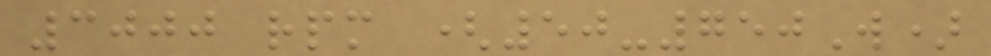3000 rpm (50-750W)
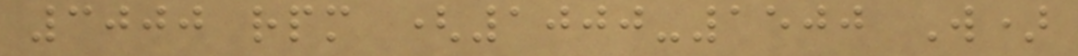3000 rpm (1000-1500 W)
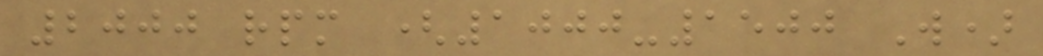2000 rpm (1000-1500 W)
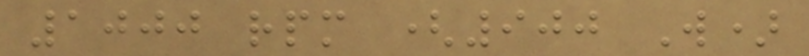1000 rpm (900 W)
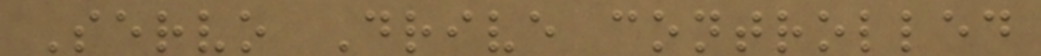Servo Drive controlled
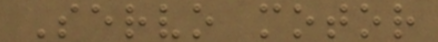Servo motor
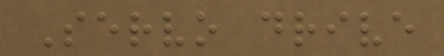Servo drive
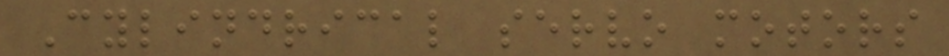Cylindrical servo motors
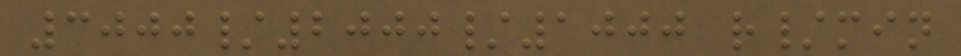3000/2000/1000 r/min
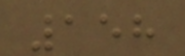158
